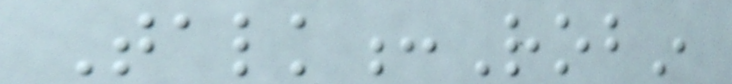Talk:Robin
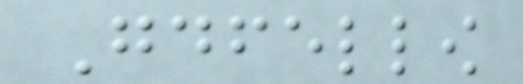Goodfellow
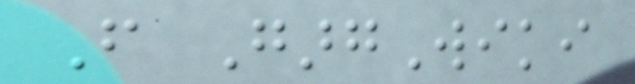From GargWiki
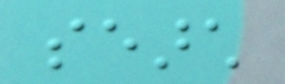search
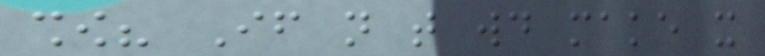show? If not that would make it
